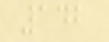142
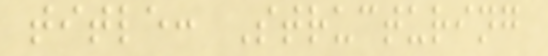title: Structuring
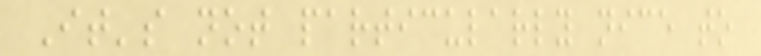It's not particularly nice to
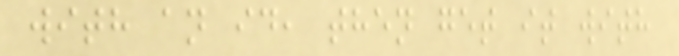with an id, then get it with
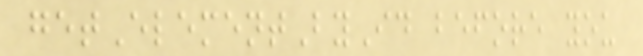getElementById before you
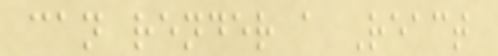can render a React
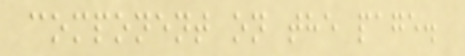component on the page.
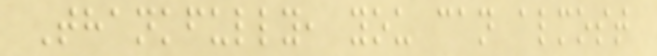Thankfully, you can almost
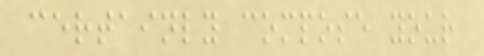certainly compose your
